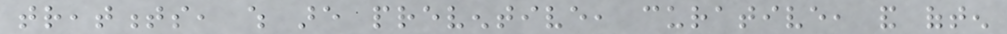treatments, which are preventive, curative, and often
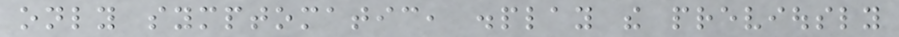only symptomatic, display the previously
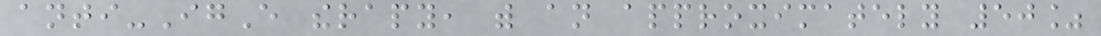anti-IgE therapy, with an approximately 50%
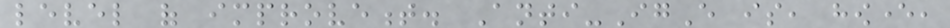level of improvement. Anti-IgE is, however,
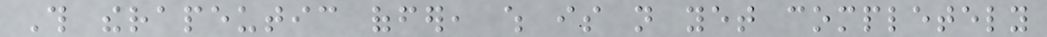This therapeutic offer, which is not yet completely
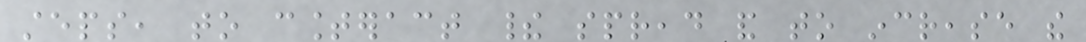steps, to counteract their spread and to increase the
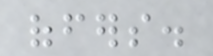offers.
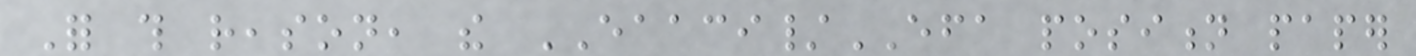For this reason, the EAACI/EFA position paper
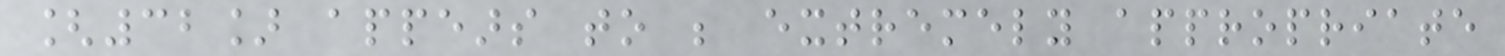[32] appears to be extremely appropriate
